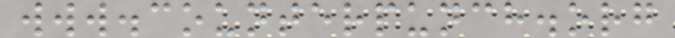www.counterpunch.org
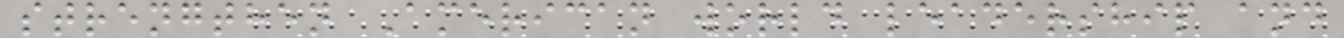strengthen American world leadership and
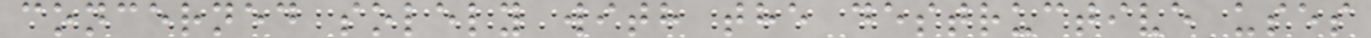concerned solely with the destructive uses
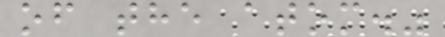of the atom."
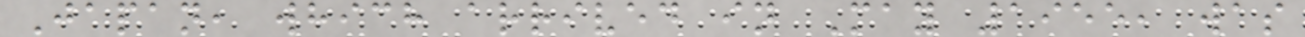Japan, which arrived in May 1955, was
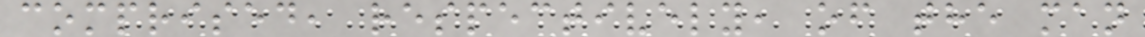comprised, respectively, of the man
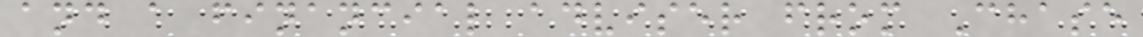and a financial adviser from Chase
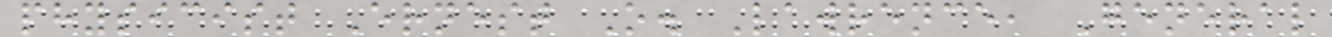physicist Ernest O. Lawrence, General
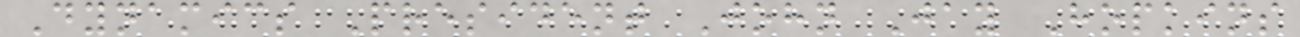Dynamics President John Jay Hopkins
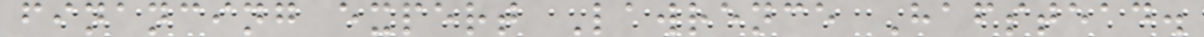financing expert Lawrence Hafstead.
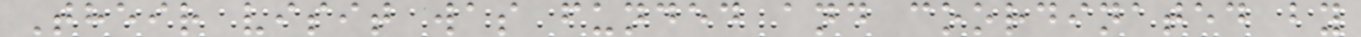Their visit was funded and coordinated by
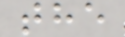the
